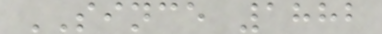SINCE 1882
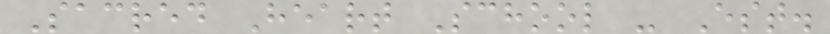Sacred Heart School - Est.
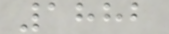1882
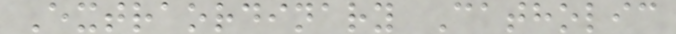Extraordinary Catholic
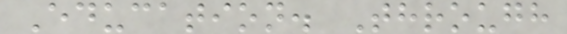Education. Through
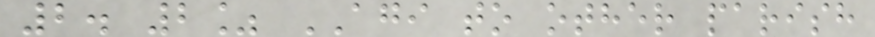2. 2% AGI to other parish
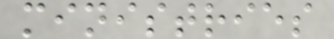ministries
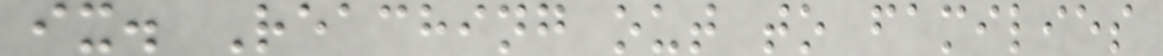ix. Reaching out to families
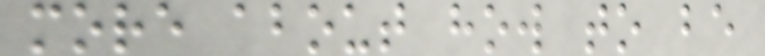more about how to be
